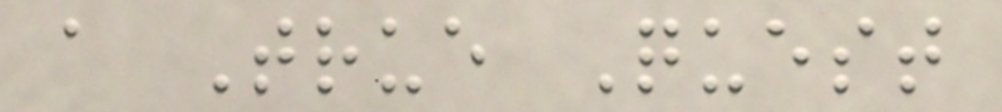a True Quest
